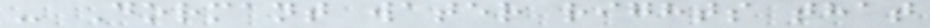- Dormant water rights that
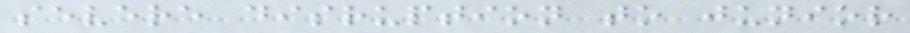severe disruption to junior
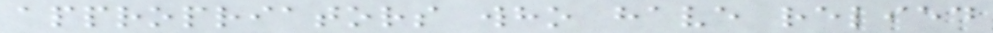appropriators who have relied
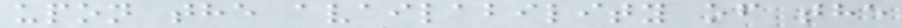upon the availability of the
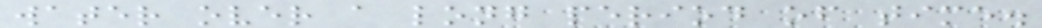water over a long period of time.
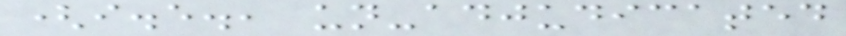(i.e., un-adjudicated
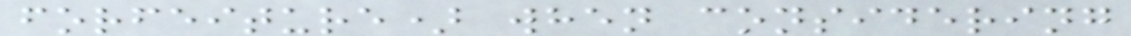forfeiture) when considering
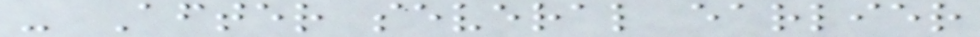- After several earlier
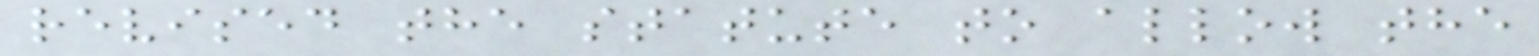revised the statute to allow the
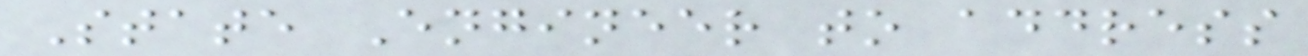State Engineer to address
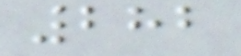282
